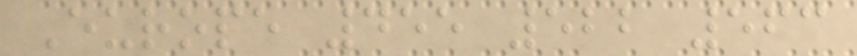Europe 455 522 563
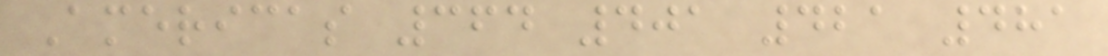Americas 364 401 421 481
